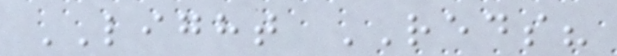LIGHT REDS?
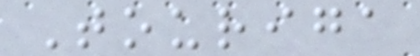Touriga
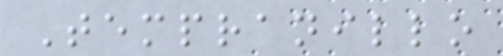Tempranillo
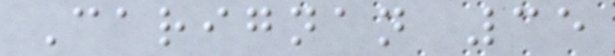Carignan 35
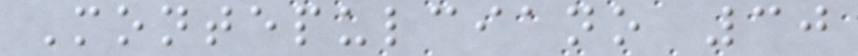Montepulciano 30
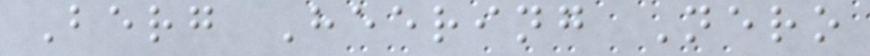Berg Heering Nero
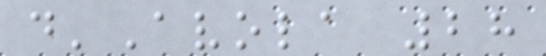d'Avola 28
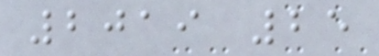2019 25
